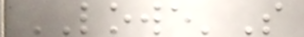LOWE'S
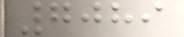7089
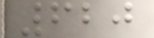620
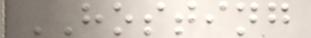HOSTING
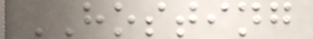HOSTING
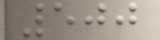500
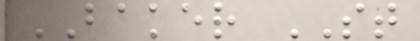BAKER ST
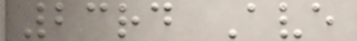23rd Ave
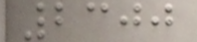2300
